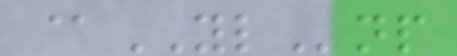@YLnp
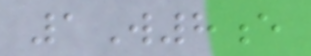1W8e
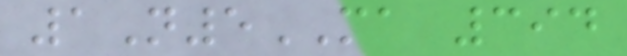1N5MA 394
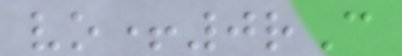vo+0rC
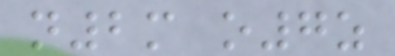n2m o7z
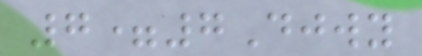7=7Djwy
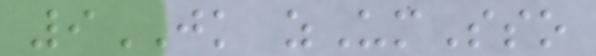9JK zUmSso
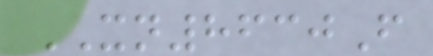XN8630F
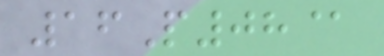16P08@
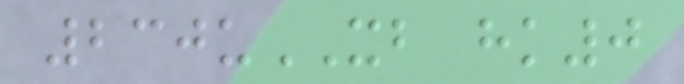230uXB hk0
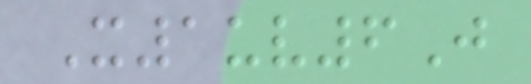X1uv6J
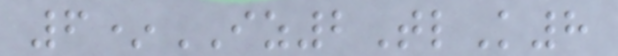6*IZ2TlK8
